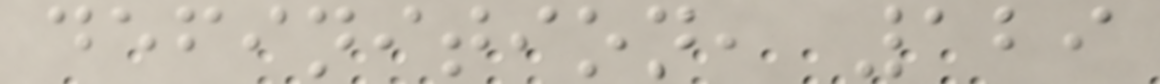definition, 129
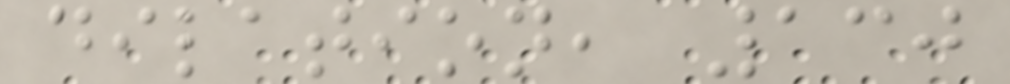dilation, 130
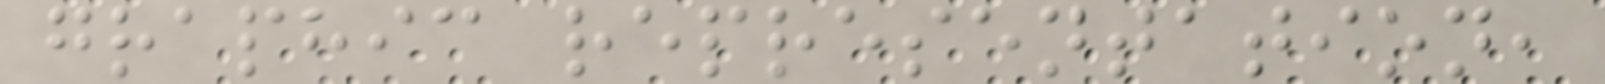graphic representation,
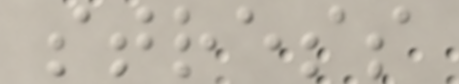stress
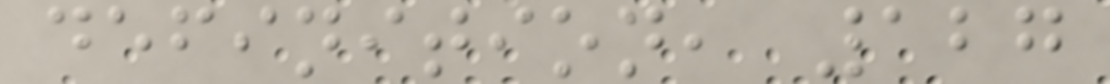definition, 127
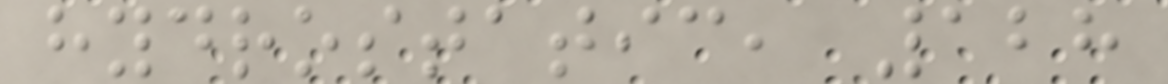hydrostatic, 128
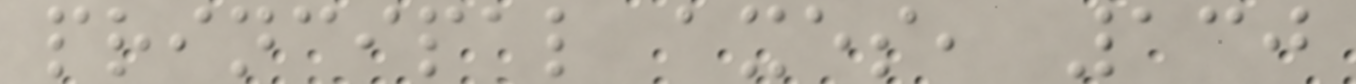principal axes, 130
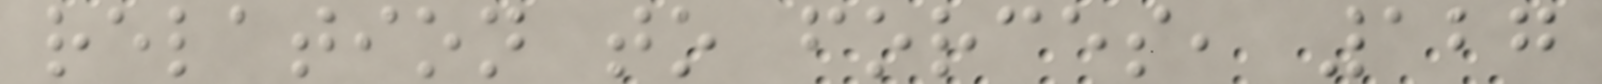relation to forces, 127
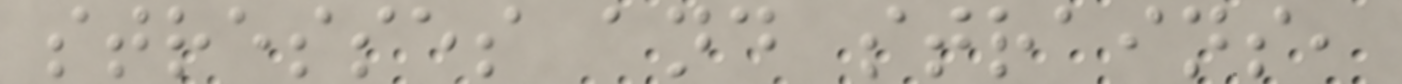stresses and strains,
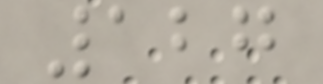127
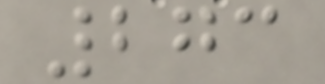273
